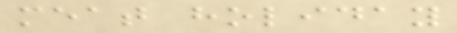meat holiday
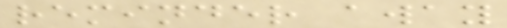reminder away
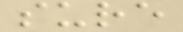sure
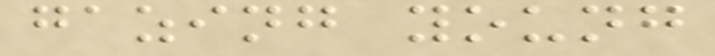gazing young
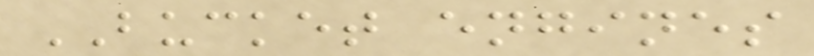BUCKET engines
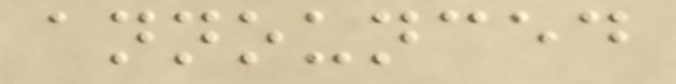announced
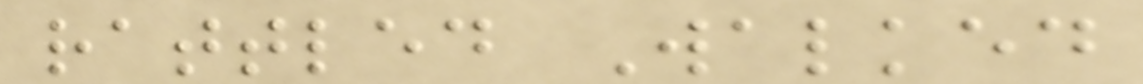rattled Walked
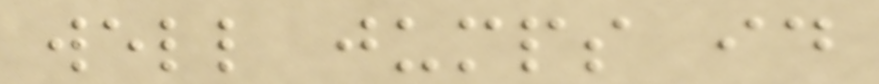well jumps id
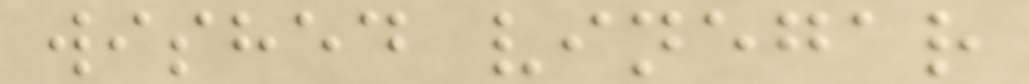wished vinegar
